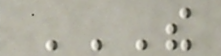THE
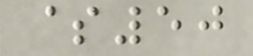$50
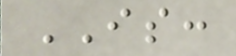IS:
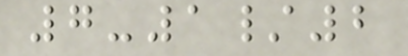7-1/2
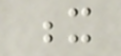x
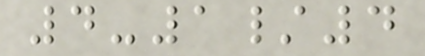4-1/4
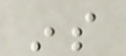ins
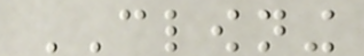CLOWNING
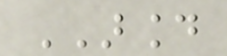AROUND
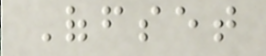Offset
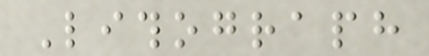Lithograph
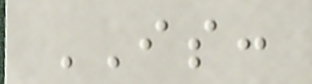IS:
